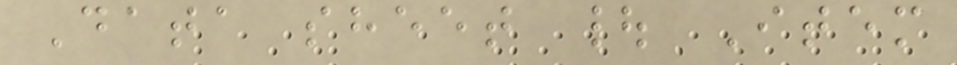Data sheet | Item
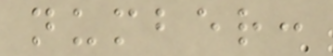number:
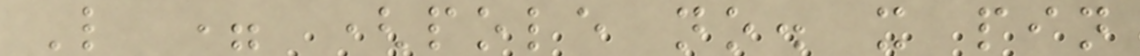L = (pole no. x pin
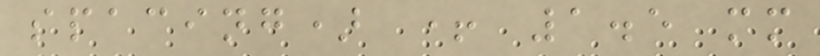spacing) + 1.5 mm
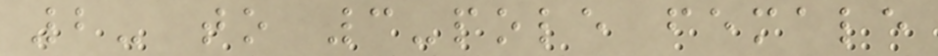2- to 3-pole female
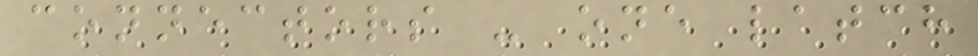connectors - one latch
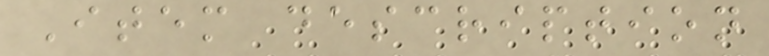Item description
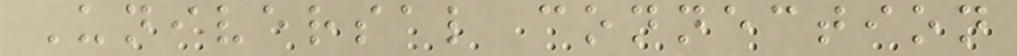Universal connection
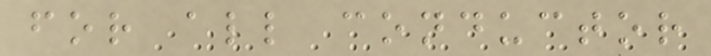for all conductor
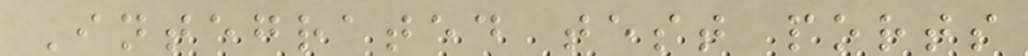Integrated test ports
